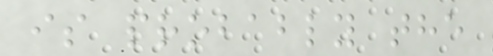is probably the
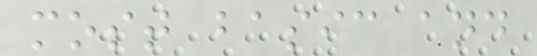most basic and
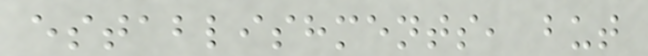establishments, but
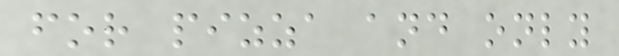for pizza and only
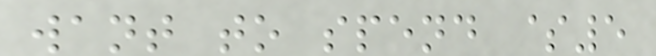want to spend $5
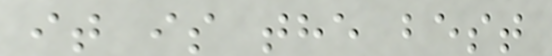it is the best
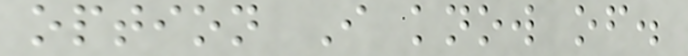option I know of.
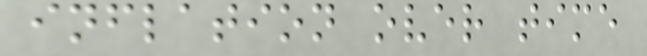inflation over time
